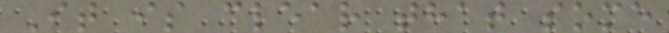It is clear that some
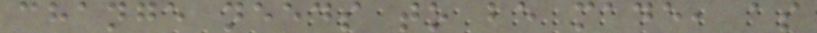change needs to be made, as
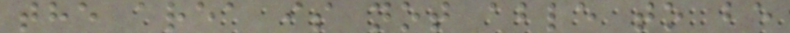the area is not able to be
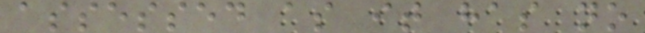assessed as it has no
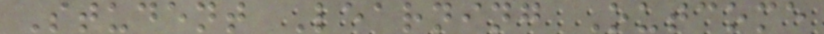Student Learning Outcome
